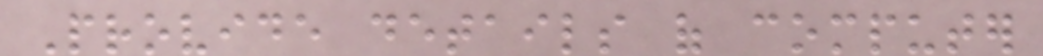Provide details of computer
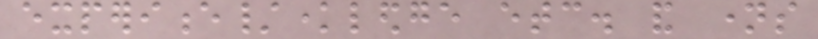experience/knowledge etc. and names
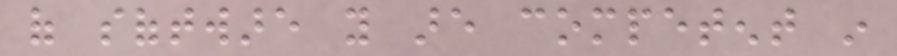of software you are competent in
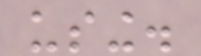using.
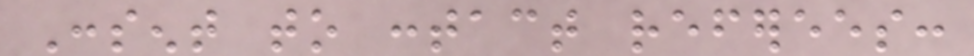Consent to contact referees:
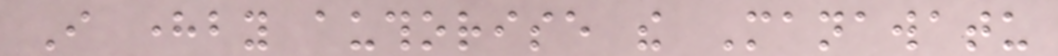I hereby authorise the Manawatu
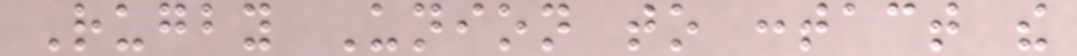Rugby Union to contact the
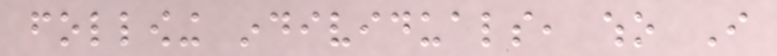following individuals, who I
